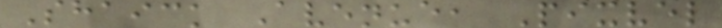Shaick Avenue, Pixvel
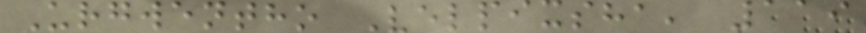Urgwentho Velpixsha, 119
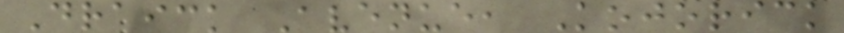Draick Avenue, Kojorick
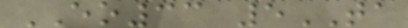EO33 5TA
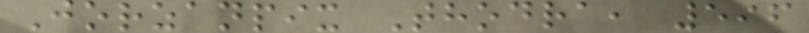Jorzanpix Thodra, 596
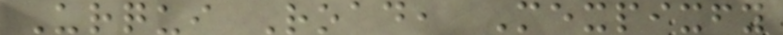Urqui Road, Mexpixfy
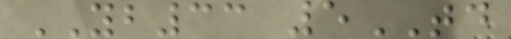YB33 5TD
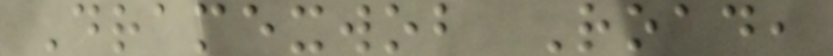Dramexwob Road,
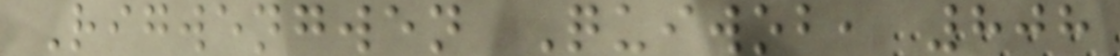Rigwengwen Quiwob, 808
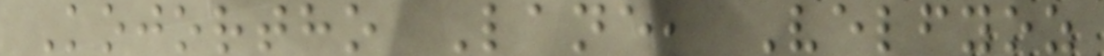Kojortho Lane, Velfyoz
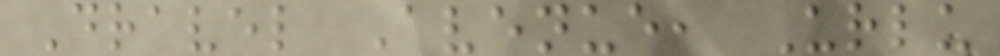Dravel Avenue, Urlu
